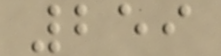259
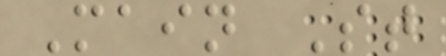Main St
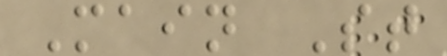Main St
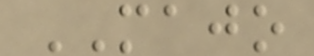MAJO
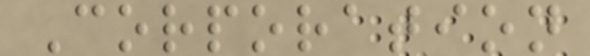Corporation
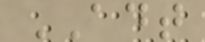ADT
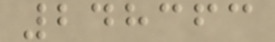248363
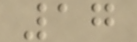17
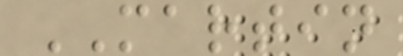MARTIN
